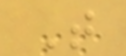T
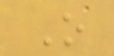O
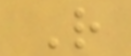R
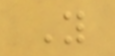Y
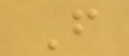F
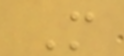M
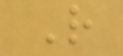R
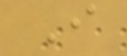I
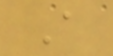A
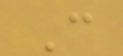C
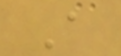A
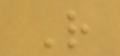R
